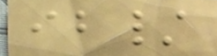ib/
